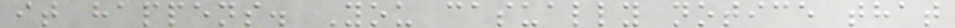it happens. You casually notice that
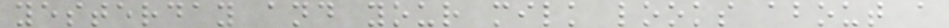yesterday and your milk looks about a
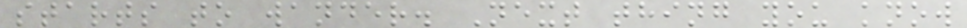starts to wander. Next thing you know
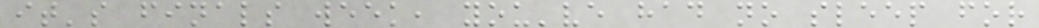it's finals week, you've had no sleep for
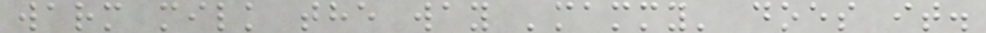warm milk the way 'mammy' does it.
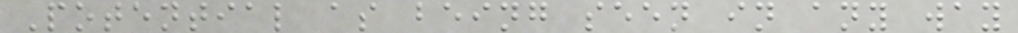Potential as being seen in any way
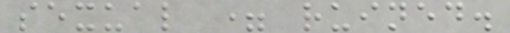sexual = ruined.
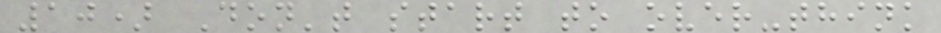10) Don't start to over-think
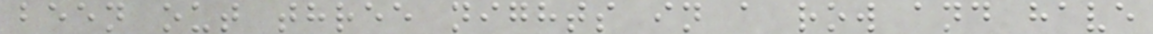been out three nights in a row and have
